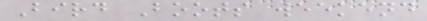Bird Boots weekend
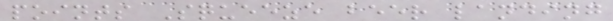points Squeeze beer landing
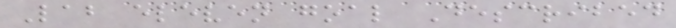Lab eleven goal Described
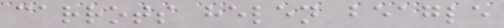carrots helen beagle
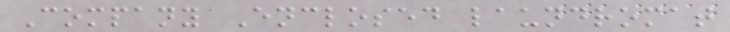Company Enclosed laundromat
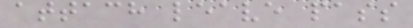attach leave pass
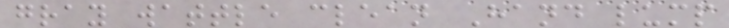gray wattle clean Hand lump
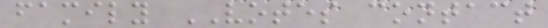family VOTES contact
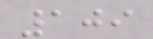109
